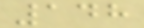148
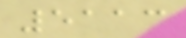5113
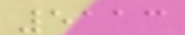5113
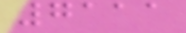7111
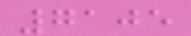7105
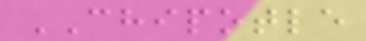CHIPOTLE
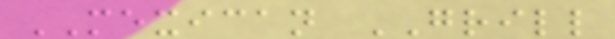MEXICAN GRILL
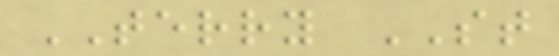TERRY ST
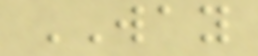WAY
